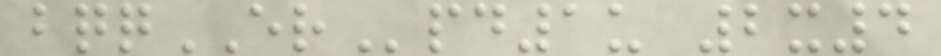bqqERpd1u 2x4
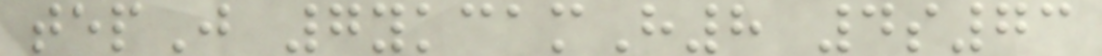tepJ 7ykcamH8 4s73
